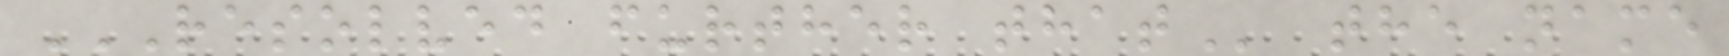RESOLVED FURTHER THAT the name
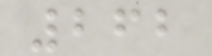262
